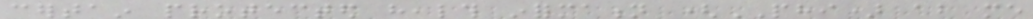certain protected health information (PHI) about me
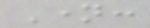Name:
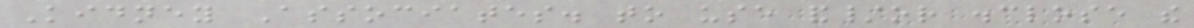Kidney Associates. to use and/or disclose the
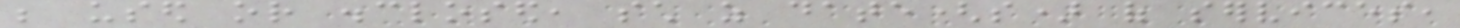be used or disclosed, such as date(s) of services,
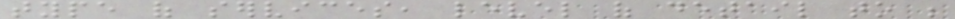type of services, level of detail to be
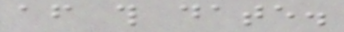after this date.
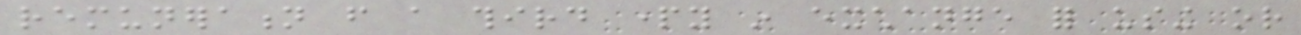remuneration from a third party in exchange for using or
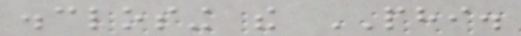disclosing the PHI.
